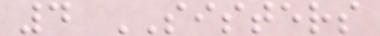4 SISTERS
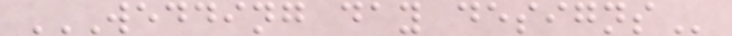WEDDING DAY DESIGNS
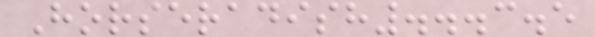Horseradish...3.5
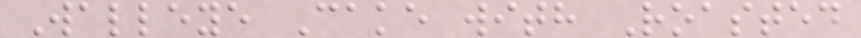Walleye Cake with Roasted
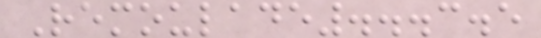Remoulade...3.5
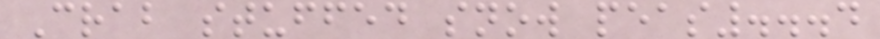Crab stuffed snow peas...4
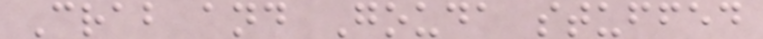Crab and Gouda stuffed
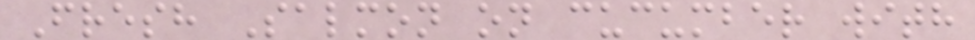Fresh Salmon on cucumber with
